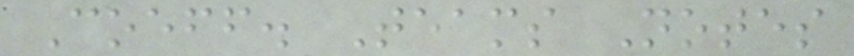Coeff. Teams Notes
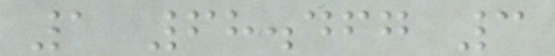1 68.467 3
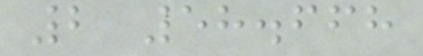2 58.668
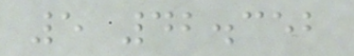5 42.352
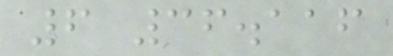6 36.116
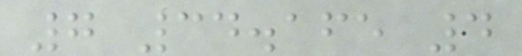7 34.165 4
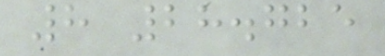8 28.725
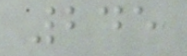245
